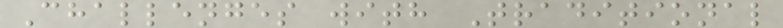Challenges with Traditional
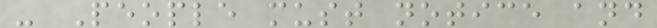- People must notice and
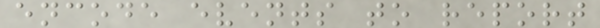encode events to report
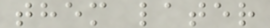them later
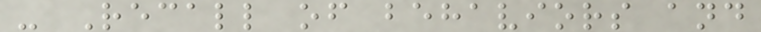- Recall of behaviors and
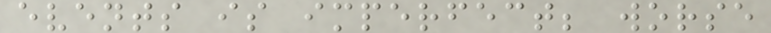events is imperfect; worse
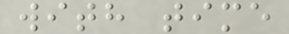with time
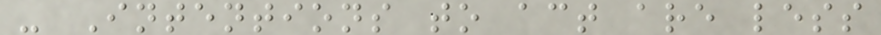- Intentions to act are less
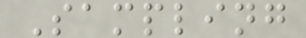Sampling
